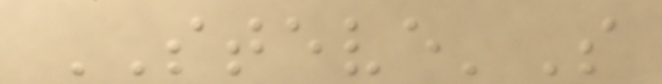STEVE'S
